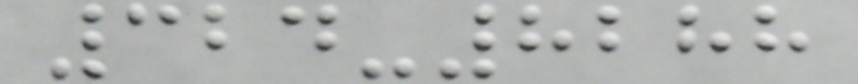324-8288
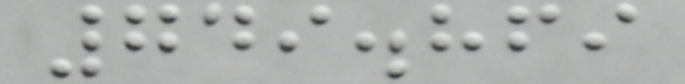749.869
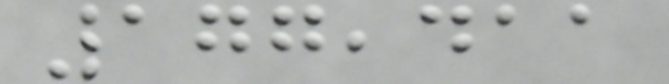177,411
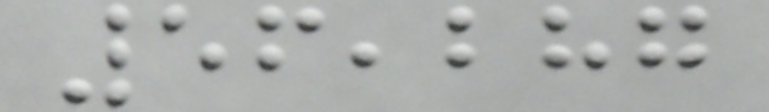56,287
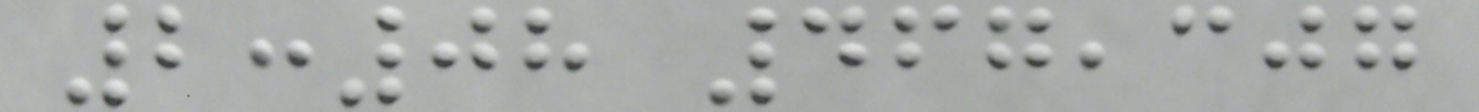2:08 467,307
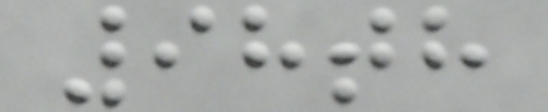98th
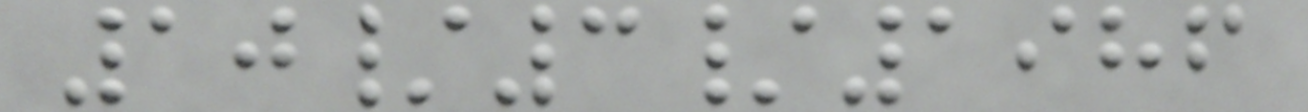10/3/1986
